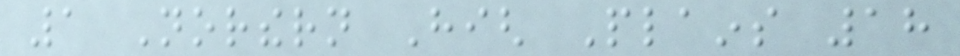1 Northern High Plains 18
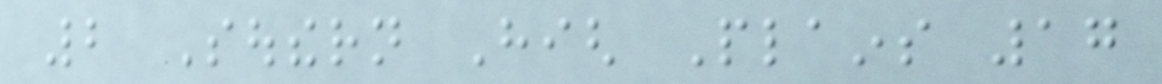2 Southern High Plains 17
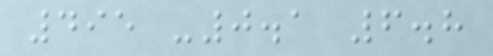495 -0.1 6.8
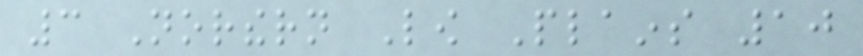3 Northern Low Plains 10
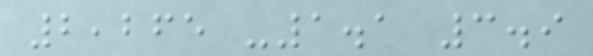2,265 -1.1 3.9
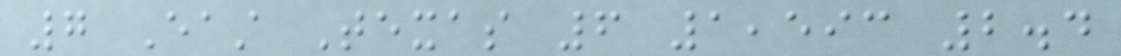7 East Texas 6 1,593 2.4
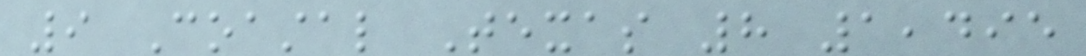9 Coastal Texas 8 1,495
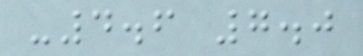-4.6 7.0
